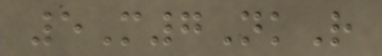5M7NkR
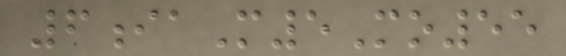6iaM5Mo55
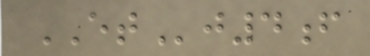ETj4f
